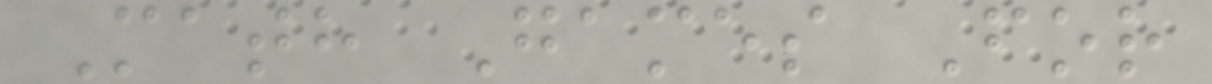Math Games For
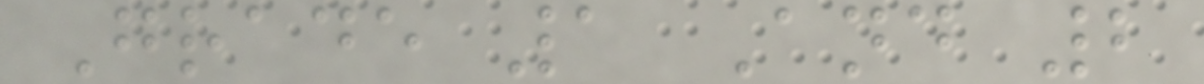Grade 1 And 2
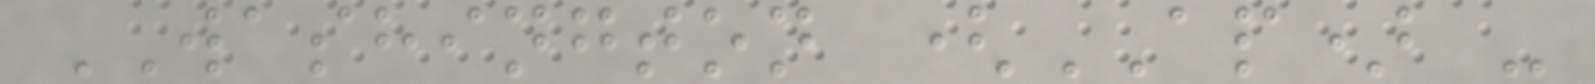WASHINGTON (AP) -
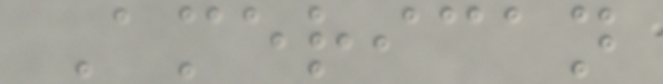American
